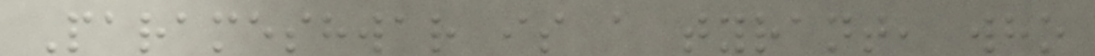Parameshwar is a tyrant, who
